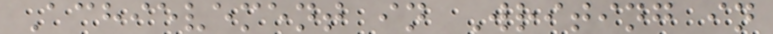Achievement in Writing in
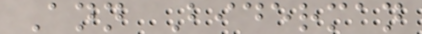Ann Biderman
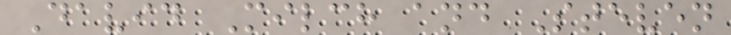David Milch and Steven
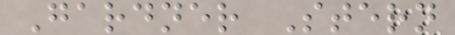Gardner Stern
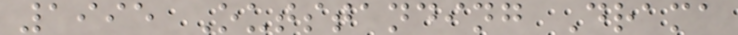1995 Outstanding Drama
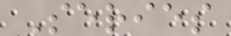Series
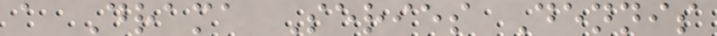a Drama Series Dennis
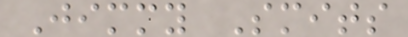Jimmy Smits
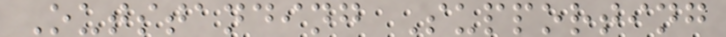Outstanding Supporting
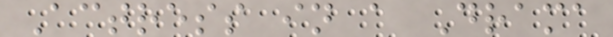Actress in a Drama
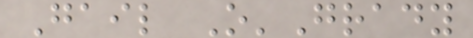Gail O'Grady
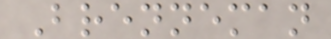Brenneman
